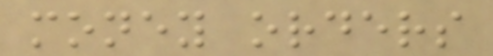money orders
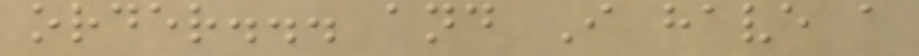order... and I have a
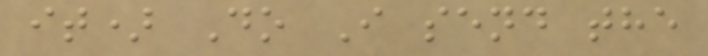it) Do I send the
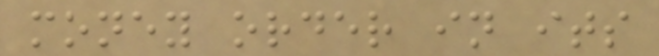money order in its
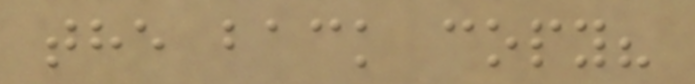the back copy?
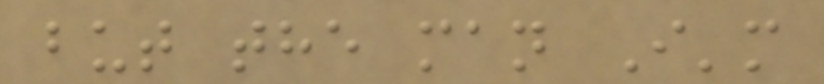but the man I'm
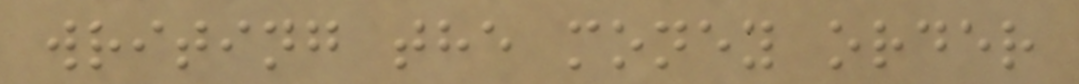writing the money order
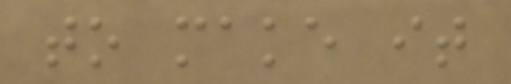to make it
